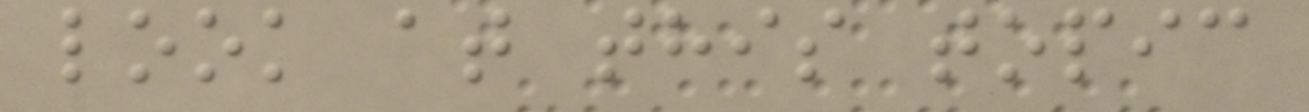look at this topic
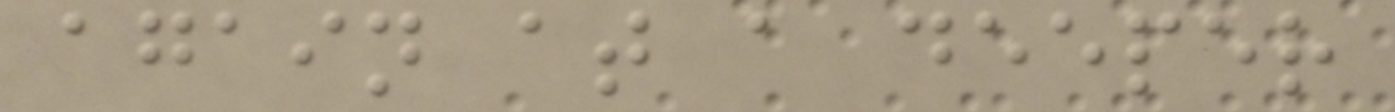again at a deeper
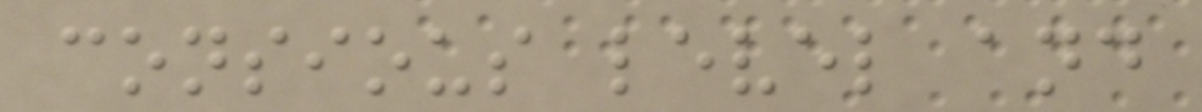consious level and
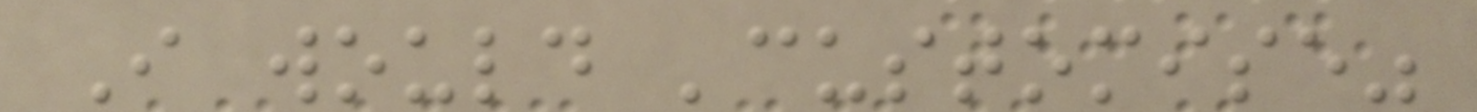I would 'customise"
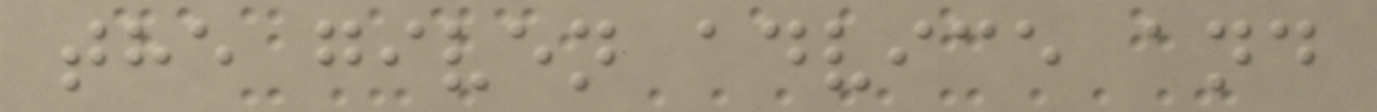the given advice and
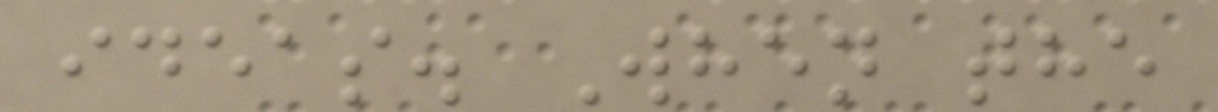ideas. When the
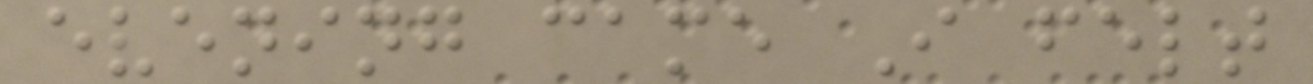evening came I felt
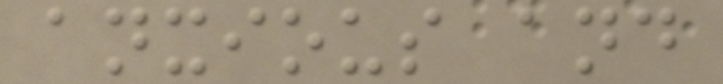anxious and
